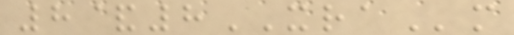8&8XRAm
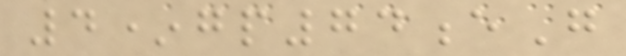4*gp74eG
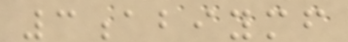3abiymf
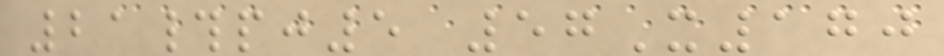21#pj5 57X170
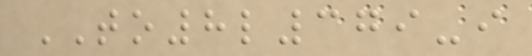TO8l379-i
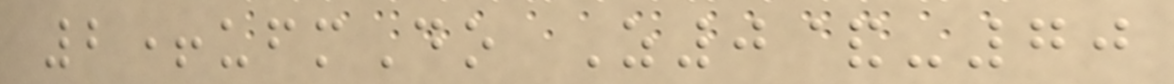2+ufmDo Z0&-70
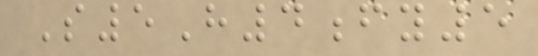S5H4fy5
